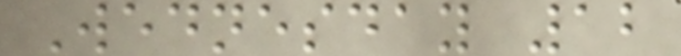Wednesday 12
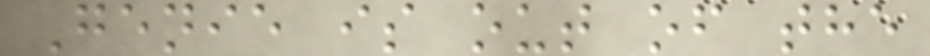Genie is out of the
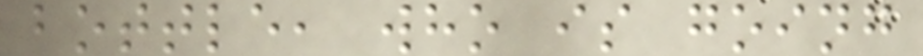bottle, who is going
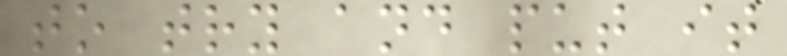to try and put it
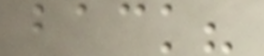back?
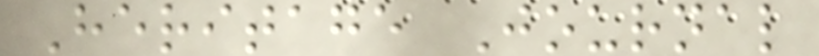Heritage Journal
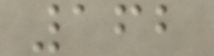162
